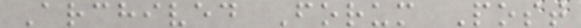Archived Forum Post
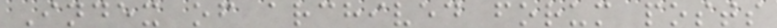Index of archived forum posts
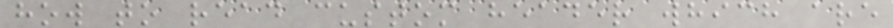how to read custom header which are
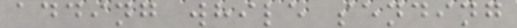adding while sending
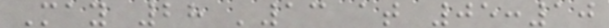May 28 '13 at 05:10
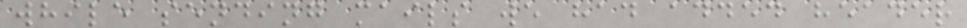while sending mails we had added header
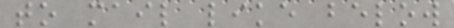to mail like below
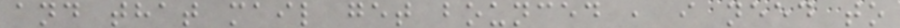and that mail get bounced , i need to
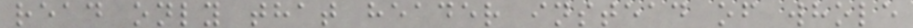read only that header instead of whole
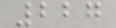227
